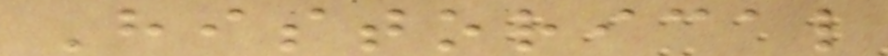Historical
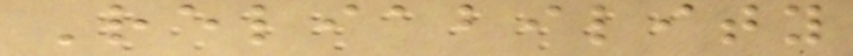Reliability
